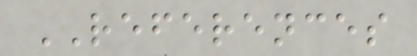REFERENCES
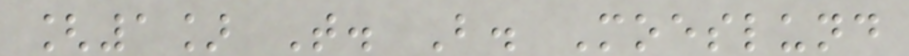[1] T. B. Moeslund
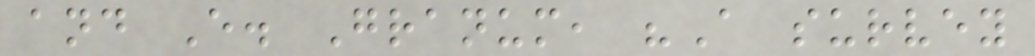and E. Granum, "A survey
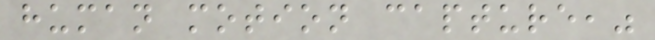human motion capture,"
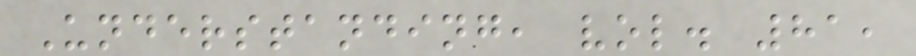Understanding, vol. 81,
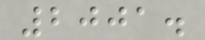2001.
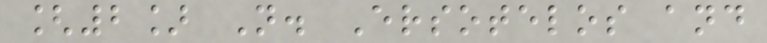[2] N. Ersotelos and
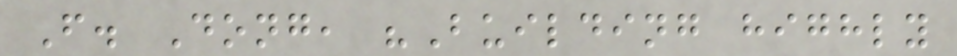F. Dong, "Building highly
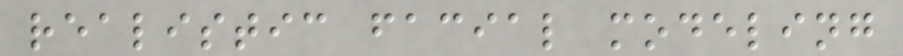realistic facial modeling
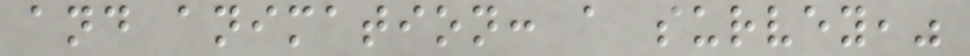and animation: a survey,"
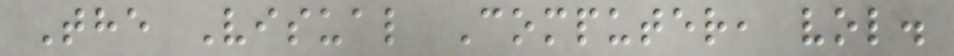The Visual Computer, vol.
